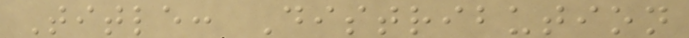Title: Distribution
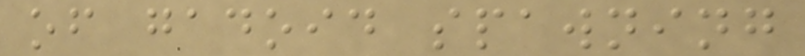of gadoid spawning
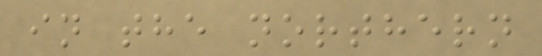in the northern
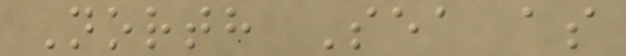North Sea as
